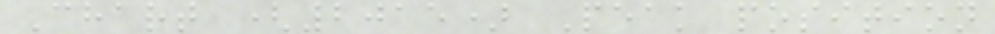Chart (2015) Peak position
